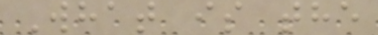What is the
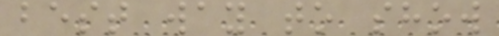best way to show
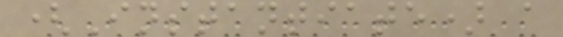(Instantiate) a
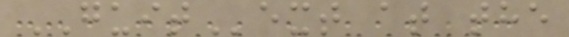GUIText at the
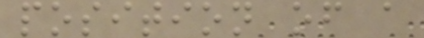position of a
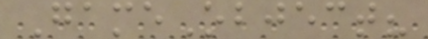GameObject?
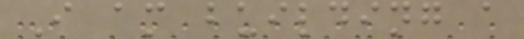I am building a
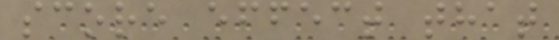score effect that
